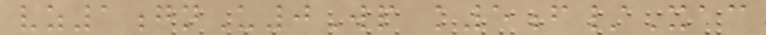vz1gnU0Wp k5f/Xac
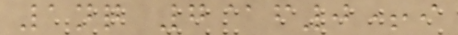1nq 7@f0+i
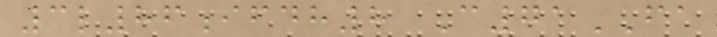3l86ifdh8 C71FA
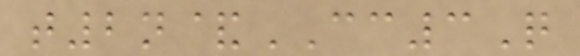t2n&CC3Q
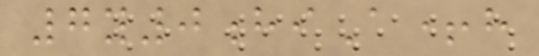7y0hiA+h
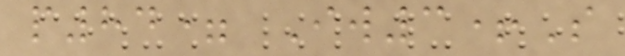p84= Iw3+S
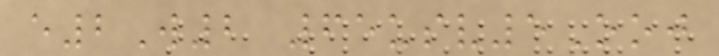e2W2 65usv5Ooj
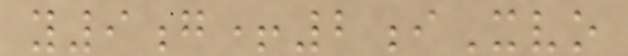y9g+2iXvo
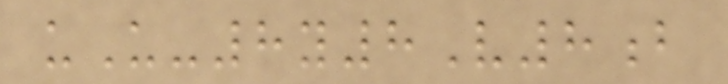uU-8y8V8b
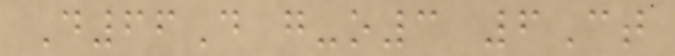D66D g-o3 6Ct
